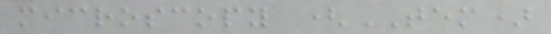microscopy (TEM)
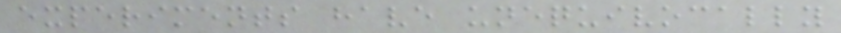experiments have unequivocally
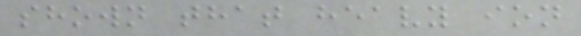shown that heavy ion
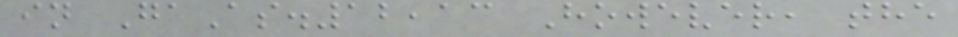in GaAs.12,13 However, the
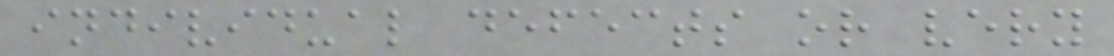individual defects or very
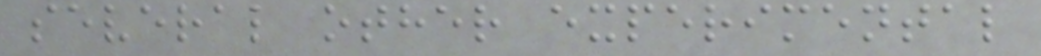several other experimental
